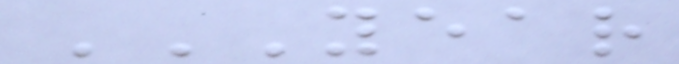YEAR
